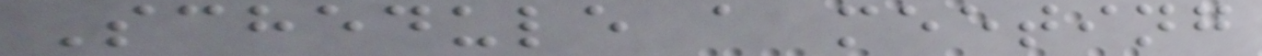Schedule a meeting
